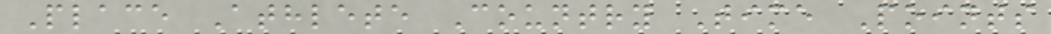Place Athlete Country Time Points
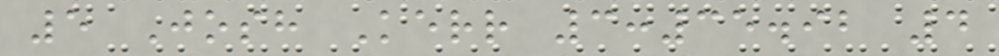5 Josh Kerr 3:35.92 4
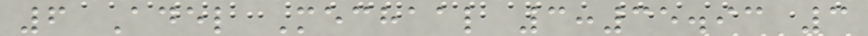6 Adel Mechaal 3:35.93 3
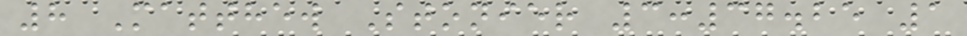8 Matthew Stonier 3:37.25 1
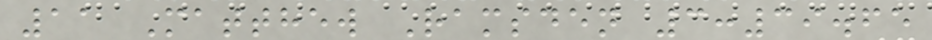11 Matthew Ramsden 3:39.65
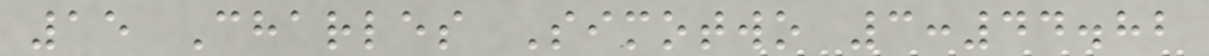15 Charles Simotwo 3:44.82
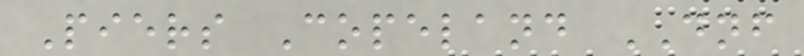Piers Copeland DNF
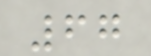67
